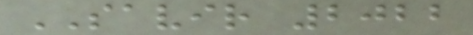SAVIR 2022
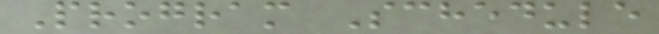Program Schedule
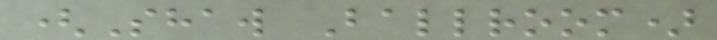(Shaw Ballroom)
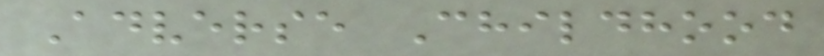Adverse Childhood
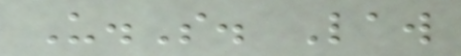U.S. Law
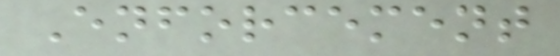Enforcement
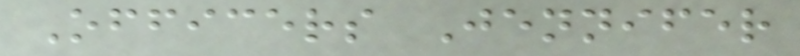Officers Jennifer
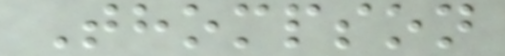Thompson
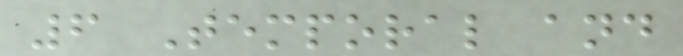6 Temporal and
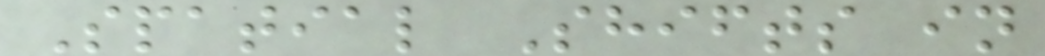Spatial Shifts in
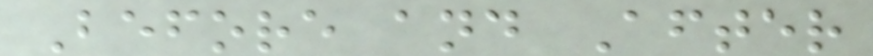Before and After
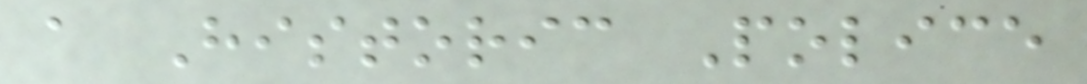a Historic Police
